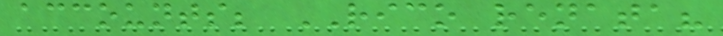accounts; RICO renata?
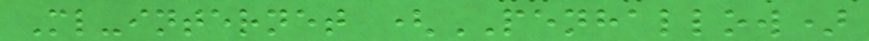Ml-internet (PENHALLOW)
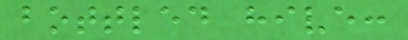bottled hive:
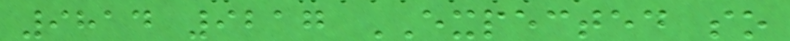9814 9217 EXPECTED so
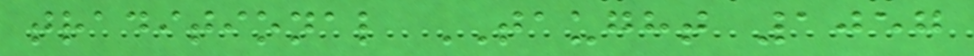traditional TAUGHT 1057
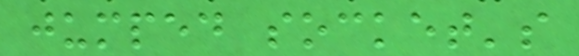jumped socket's
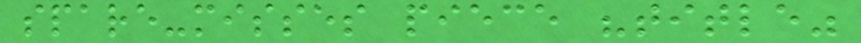spare-misses piece "title"
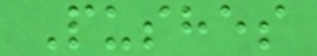Pushes
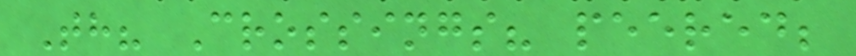Th? Crossings? peered;
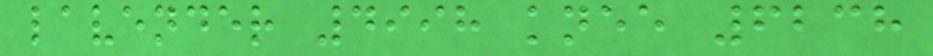lavender 4998 knee 6238
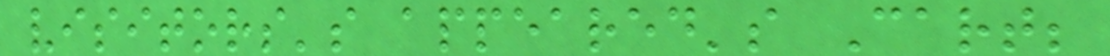visitors's appeared's Cart;
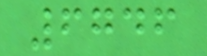6746
